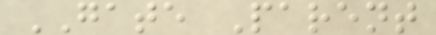GATE Parent
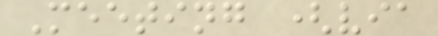Meeting (via
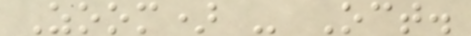Zoom) - Oct.
